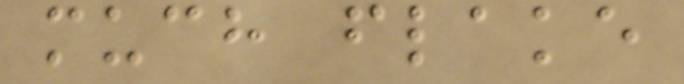much flake
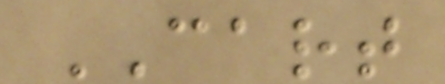CART
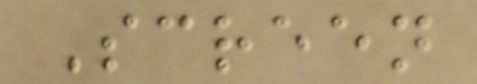Screen
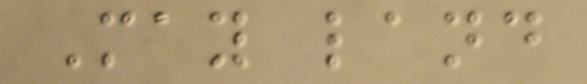May land
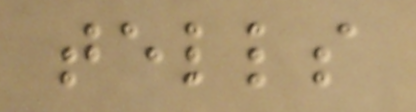tells
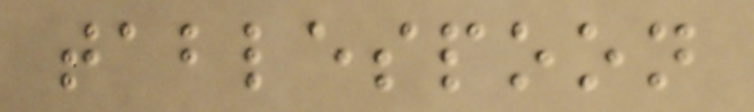tablespoon
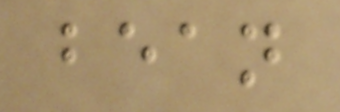bean
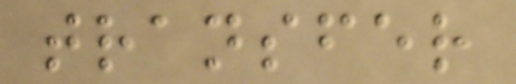transfer
